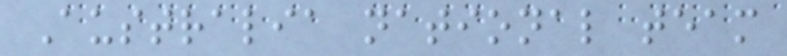Australia national team
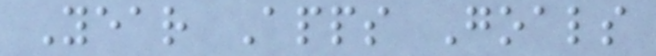Year Apps Goals
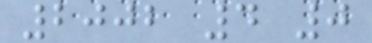2002 4 0
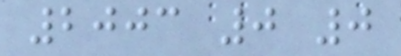2003 0 0
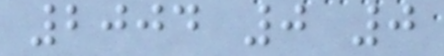2004 0 0
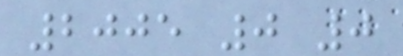2005 0 0
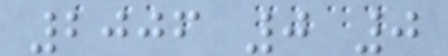2006 0 0
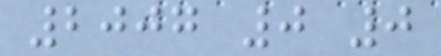2007 0 0
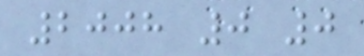2008 0 0
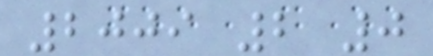2009 2 0
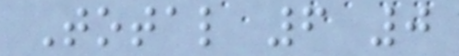Total 6 0
